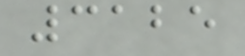3125
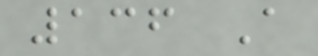136 A
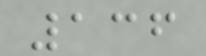136
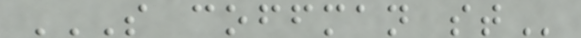S COFFMAN ST
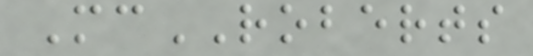McROBERTS
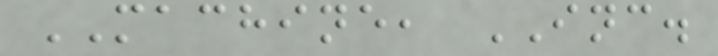MACHINE, INC.
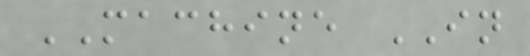MACHINE IN
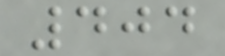404
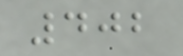402
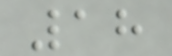18
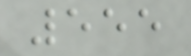555
